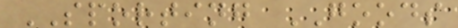SPORTING GOODS
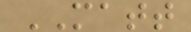MATT
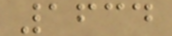1634
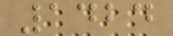1424
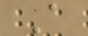A
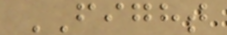FIGHT
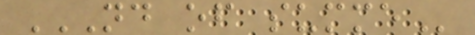ND OF SUMME
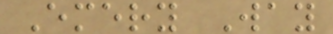Emery Way
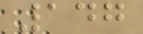147
